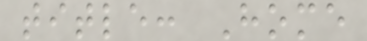title: Home
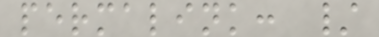permalink: /
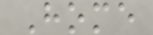Home
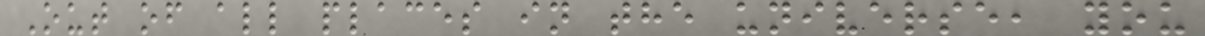Out of all places in the universe, you
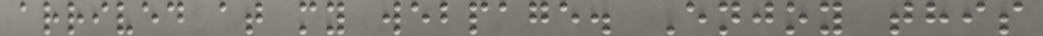arrived at my webpage. Enjoy this
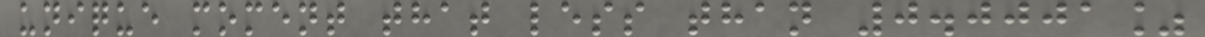unique moment that less than 0.0001%
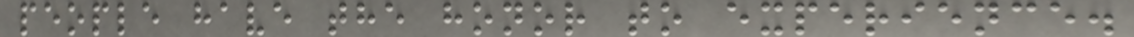people have the honor to experience.
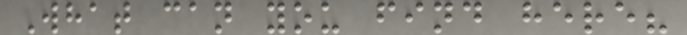What can you find here?
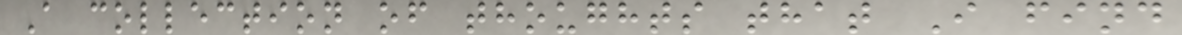A collection of thoughts that I find
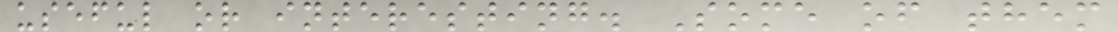useful or interesting. Some of them
